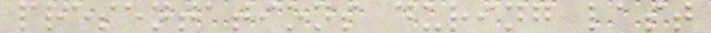presentations during last
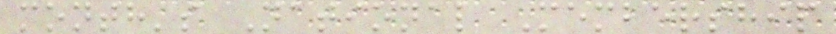month's National Membership
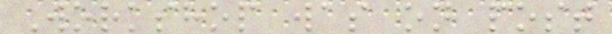Workshop was on post
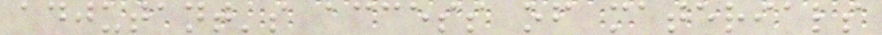adjutant's access of materials
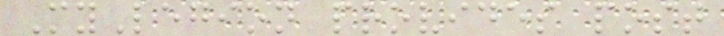MyLegion provides post
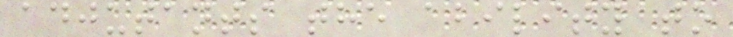adjutants the ability to
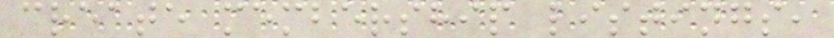create membership listings,
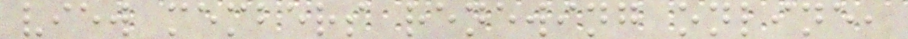view members renewing online,
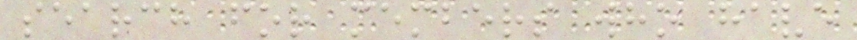search for members who have
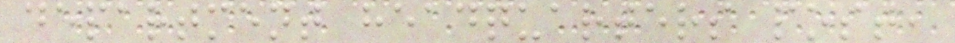department headquarters post,
